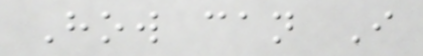How can I
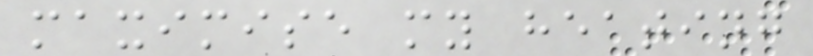maximise my heating
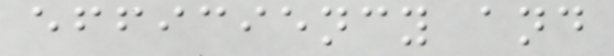efficiency and
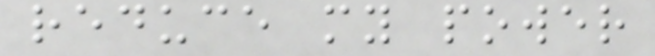reduce my power
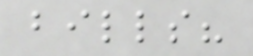bills?
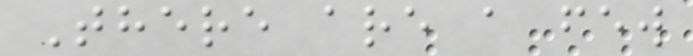There are a few
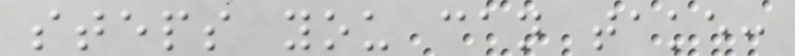steps you can take:
